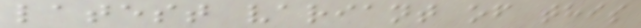latest variant of this
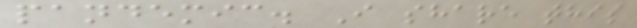pandemic. I share this
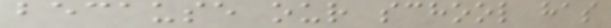because our school has
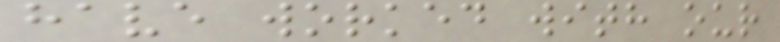have worked with our
